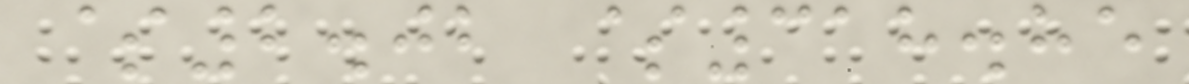$2.02 $318.85
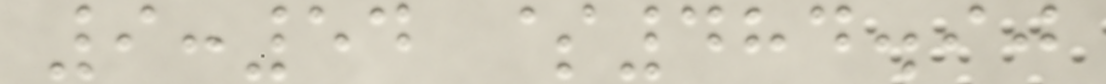9:54 $484.90
